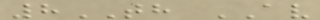8TH AV
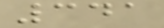341
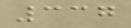337
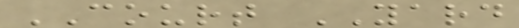COURT YARD
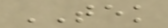TEK
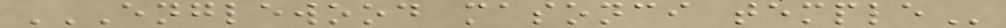ENGLEWOOD MASONCI TEMPLE
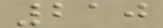210
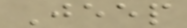Jeep
